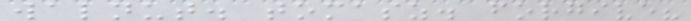walnut. tomasz. forgive?
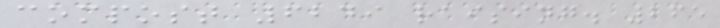compost 6249 raising. 265
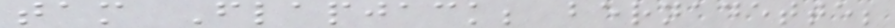tam Flapjack; bernadette;
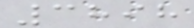3898
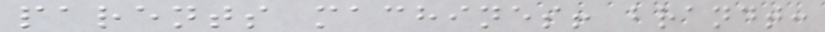parents machines! brandt:
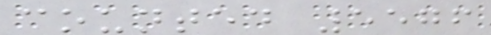counted 5576
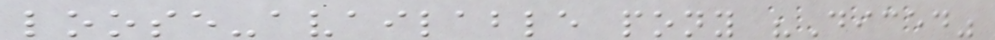loose-available pony "Diced"
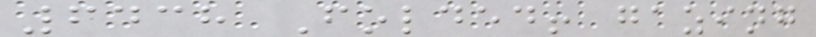6438 Folded! gazing
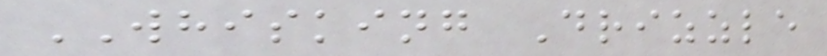WHISKING Drizzle
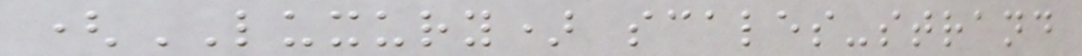(LUXURY) scales-strand
